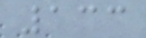133
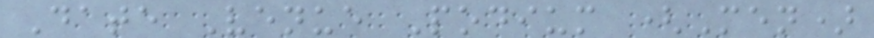Date Venue Podium (Men)
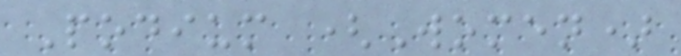Podium (Women)
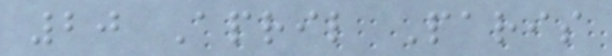20 April Paris
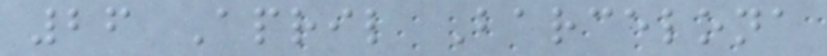26 April Barcelona
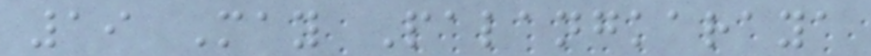19 May Palangkaraya
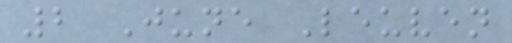2 June Leuven
